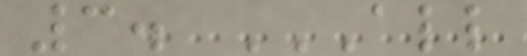3. ALL
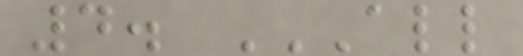4. ALL
